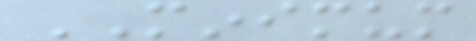MINIMUM
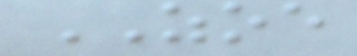ZOE
